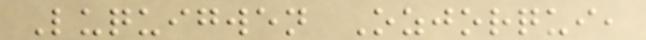Luquigwen Ozjorqui,
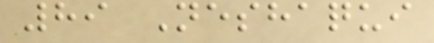89 Neshaqui
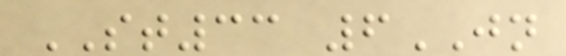ST33 6JN
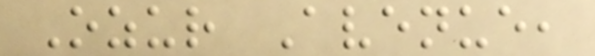Ozur Avenue,
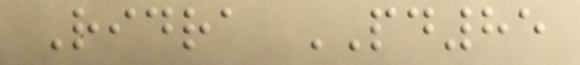Ridra PD85
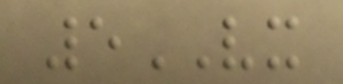5VX
